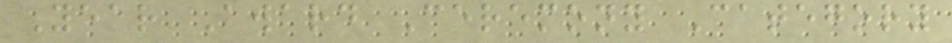Year Award Ceremony Category
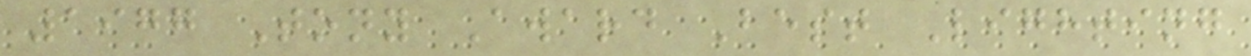1977 Tony Award Best Lighting
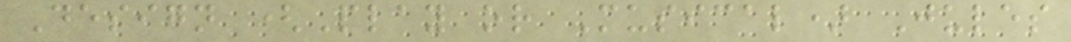Design (Play or Musical) Jules
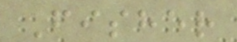Fisher
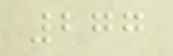277
